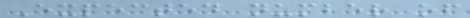Expected number of
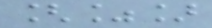[%]
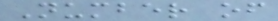Number of
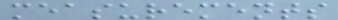measurements
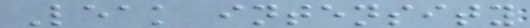Leak intensity
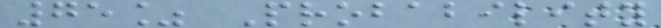75% Probability
